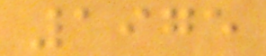1975
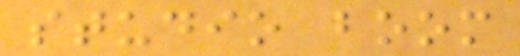studio boom
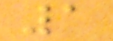1
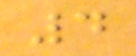4
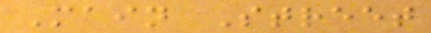Main Street
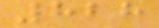828
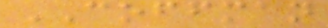COFFMAN
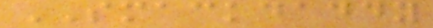SMACKDADDY
